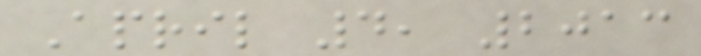April 4, 2013
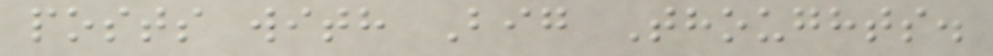posts with Big Thoughts.
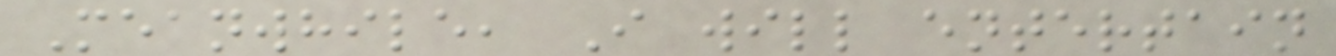Meanwhile, I will entertain
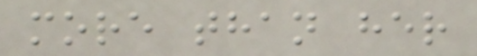more than her
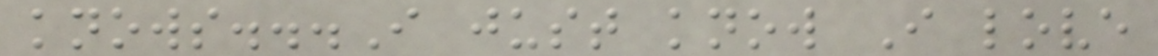knows...I just know I love
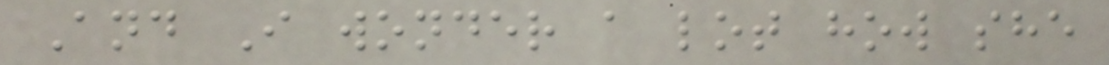And I wonder a lot how she
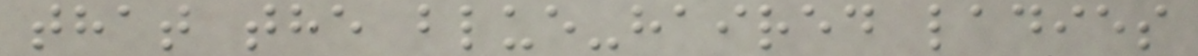that the blue-haired ladies
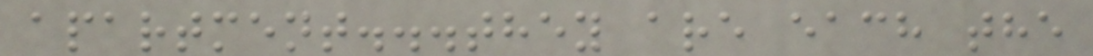apartment...they are each the
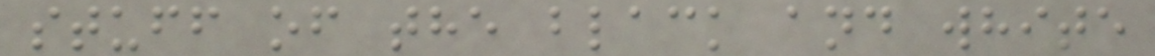stuff of the black and white
